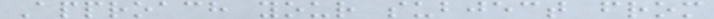Approach your subject from
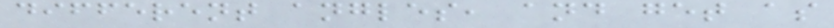different angles, and get as
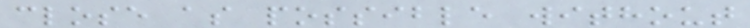close as possible without
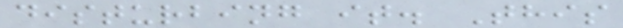disturbing it. This
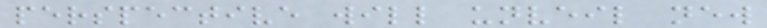perspective will unveil new
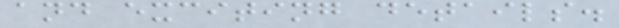and exciting details.
